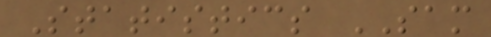Statistics SAM
